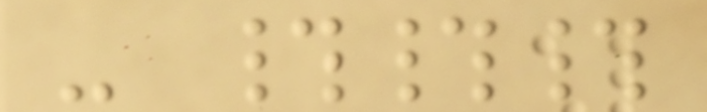- ###
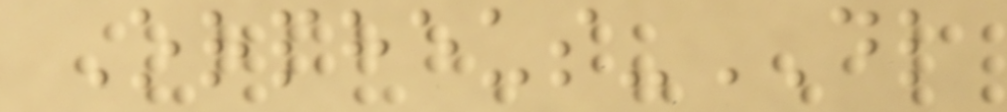Orpheus-DL
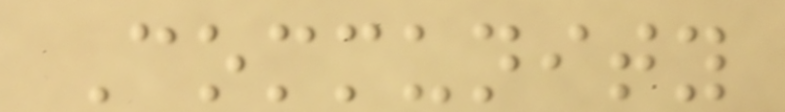Community
